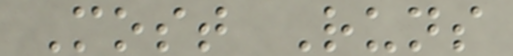Most Runs
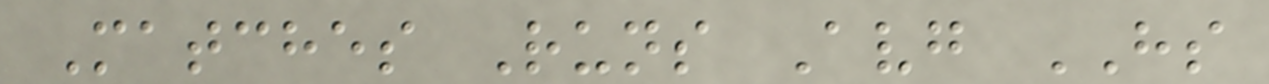Matches Runs Avg HS
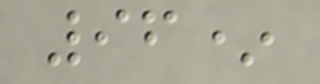96*
